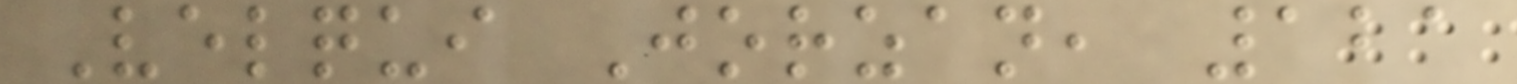Velqui Jorzan, 121
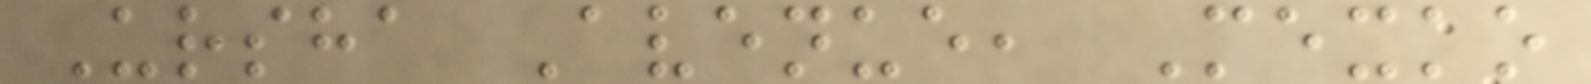Ursha Avenue, Mexko
